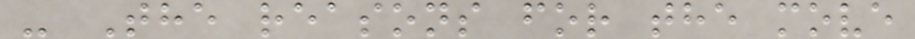- The reasons for the move
